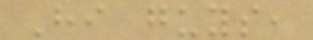Hi guys,
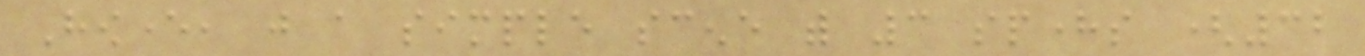However, just a simple scene with 3 spheres (32
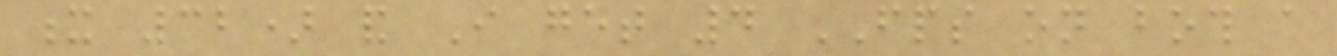x 32) and I get 4 FPS on both a
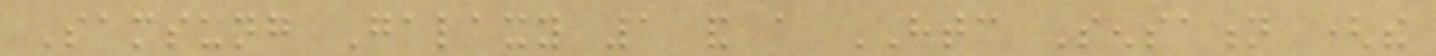Samsung Galaxy 1 and a HTC Sensation (the
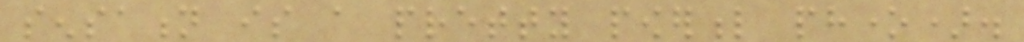sensation is a pretty powerful phone).
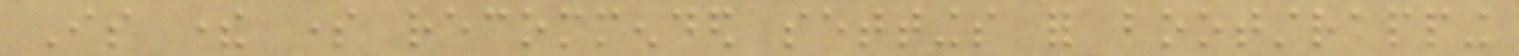Is there some recommended settings for bootstrapping
